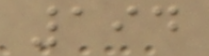194
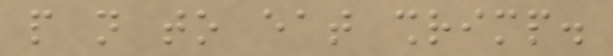people not to eat shrimp.
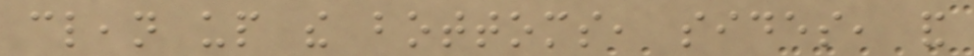clean up the bottoms, sides, and
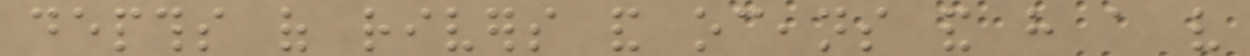depths of rivers and oceans and have a very
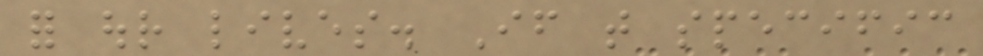for our lives. If that specific
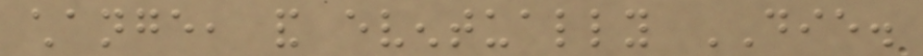change, and eventually DIE.
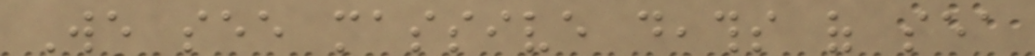We see massive deaths of sea
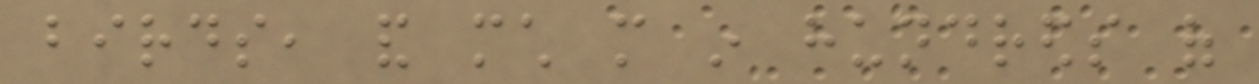birds, and much more in hundreds of
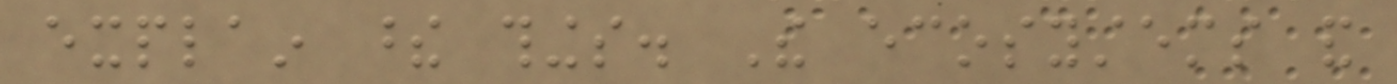explain these things. The ecosystems and
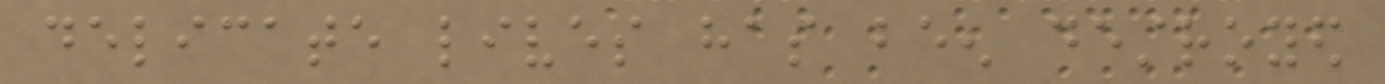delicate lives has been destroyed
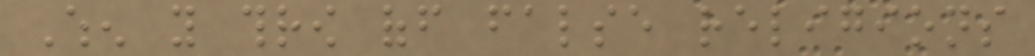When you throw off false religions
